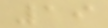19
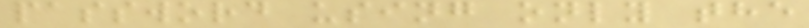password using only the
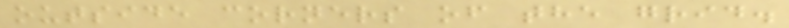outside corners of the grid.
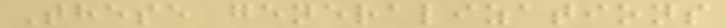These generalizations
